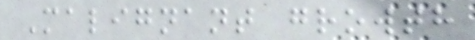Malignant growth
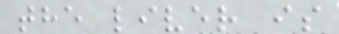the liver is
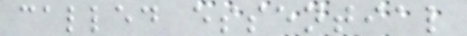called essential
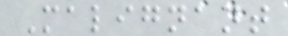Malignant
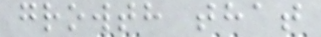growth that
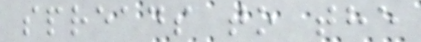spreads to the
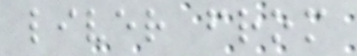liver from
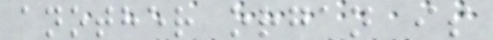another organ is
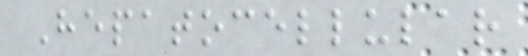Hepatocellular
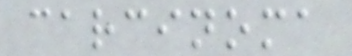carcinoma
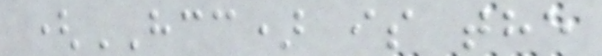(HCC) is the
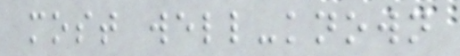most well-known
